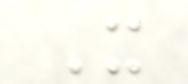It
